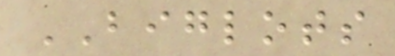BIGLOTS
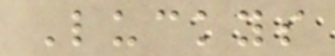Luckys
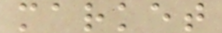market
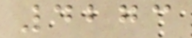4273
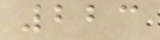223
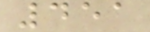451
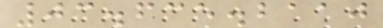03.635.2110
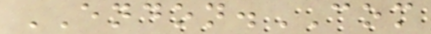ENDON.COM
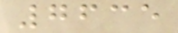7635
